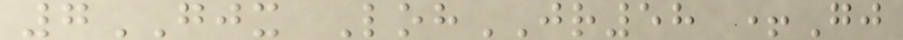7GJX LohJR58 +Gj
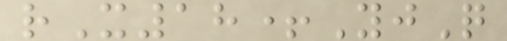rX18+YjQ
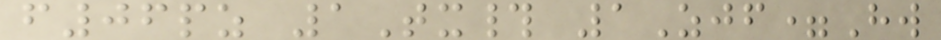f06pz 1Tx# 1Zjf=Hw
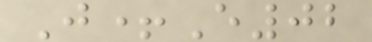J+E02
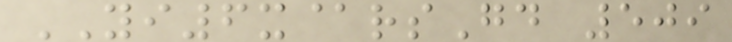YI6x@rsGd 509
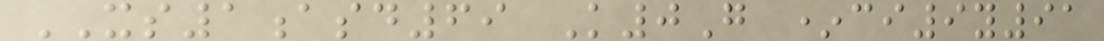XS1asd69 K0G *ci9y91
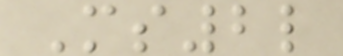Ms2l
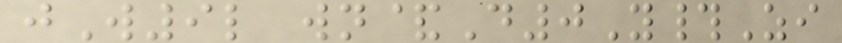jW9l wn&D0Y#Zi
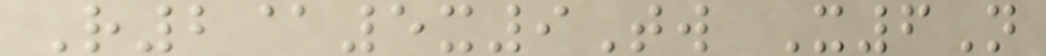R2@5x9Tw X6N
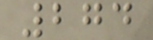274
